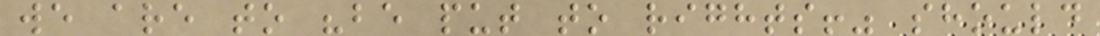we are to "be put to rights!" should
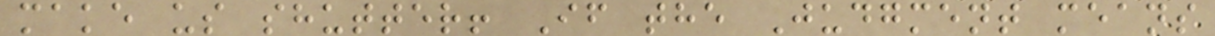make us shutter! If the Judgment means
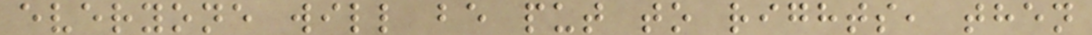everyone will be put to rights, then
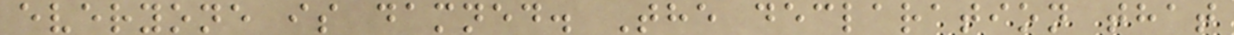everyone is damned. The declaration that
